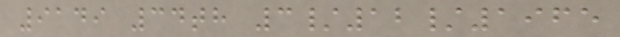9149 34th 3/12/1965
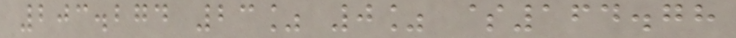203.274 23% 0% $164.78
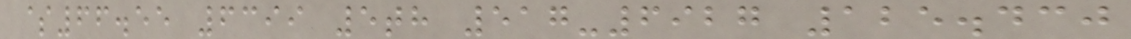$66.55 6399 5th 517-6927 125.430
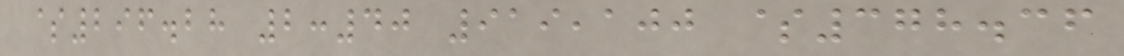$296.28 2:40 919,100 $378.36
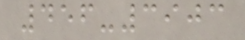456-3903
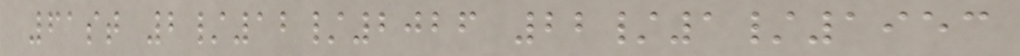61st 2/12/2026 22/1/1953
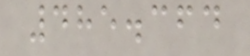485.364
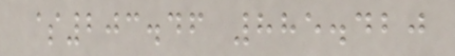$203.46 885.420
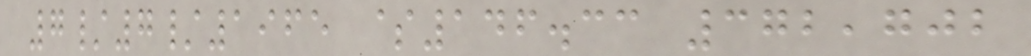7/7/1965 $146.33 372,702
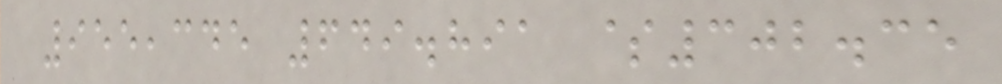955,345 649.891 $302.35
